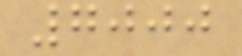7000
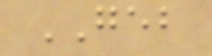GEB
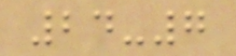24-7
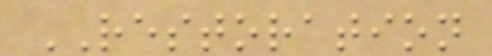RESTORATION
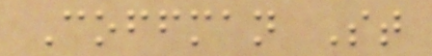Coffman St
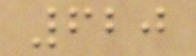620
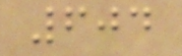604
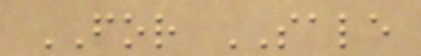FOR SALE
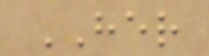HER
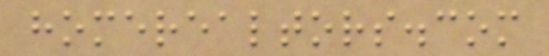homerealtors.com
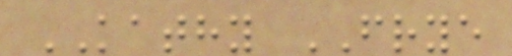KATHY FRYE
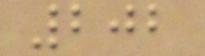202
